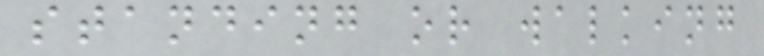standing or walking
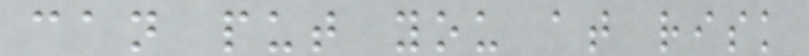can put you at risk
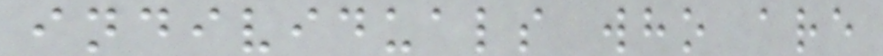individuals who are
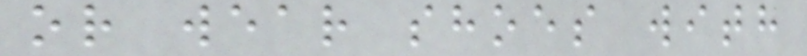or wear shoes with
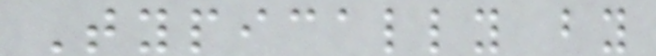Typically by
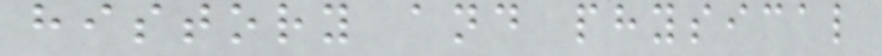history and physical
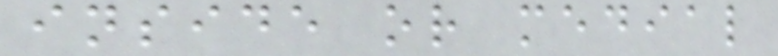inside or medial
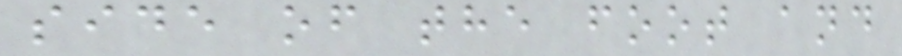side of the foot and
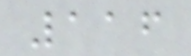116
